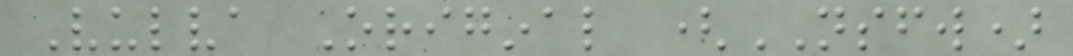Vulva Original (NSFW)
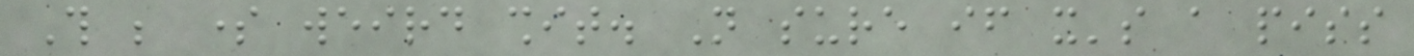This be some weird shit. Not sure if it's a piss
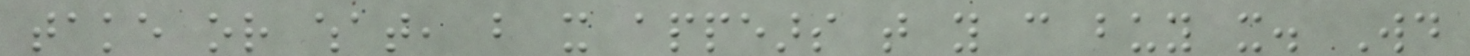take or what, but it appears that you can buy it. Would
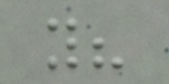you?
